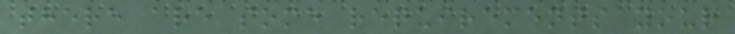there are some requirements your
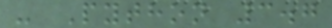- Python 3.7
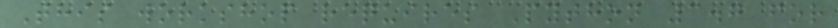This workshop requires Python 3.7 for
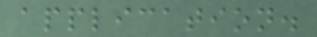application.
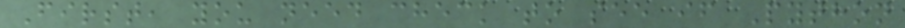First, you need check to see if Python
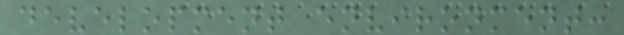development environment:
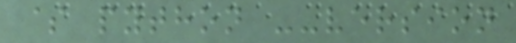$ python --version
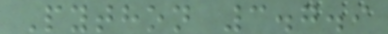Python 3.7.9
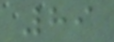89
